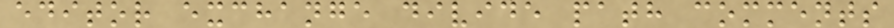editor exchange divide path comments
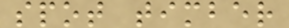spot timber
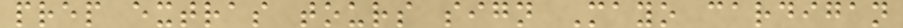prep extras tours sign Mayo cardigan
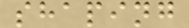shaping
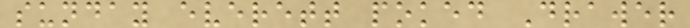sunday everett poked Drawer
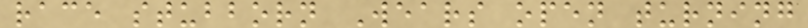race stubborn Wears open turning
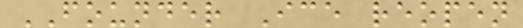FOUNDER Ice reopen
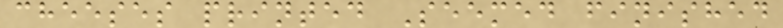cheeses printed Seemed finished
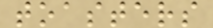toasters
